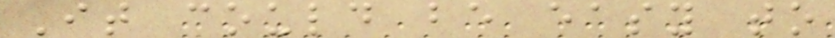It could be easy to
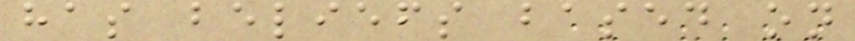has beliefs based on
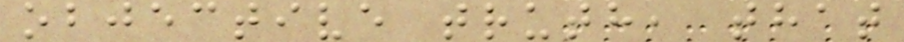objective truth, that
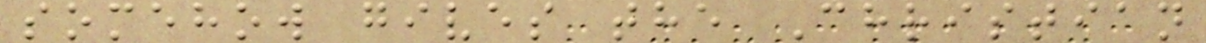somehow gives the Christian
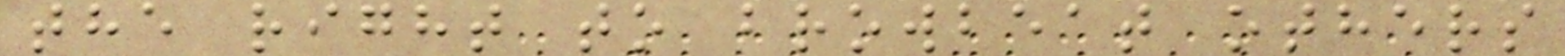the right to browbeat others
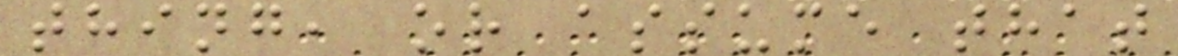thing, or assume that
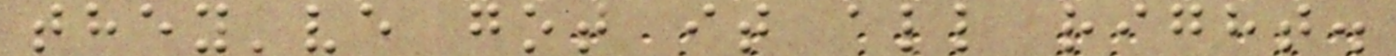they've got it all right.
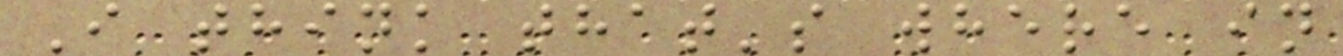I think that's where in
